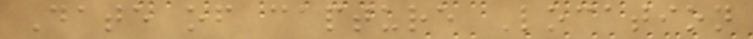Date of capture Location
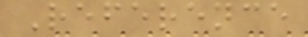Reference
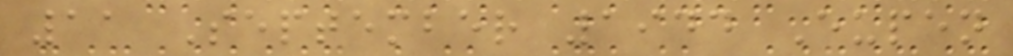11 September 1944 Eupen
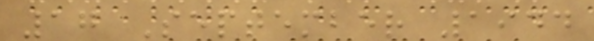17 September 1944
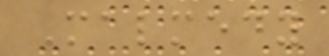Malmedy
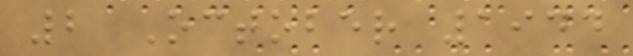2 October 1944
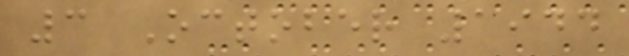3 October 1944
